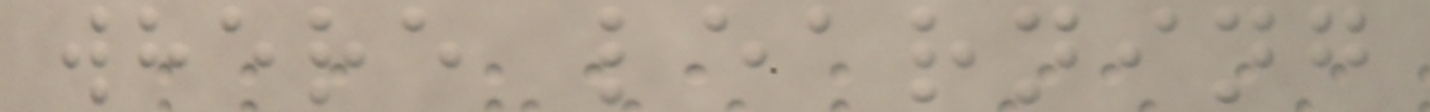where learning
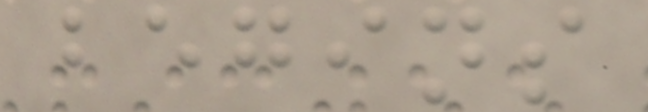begins
